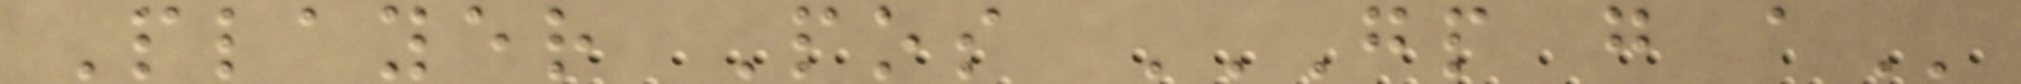Player Pos GP G A
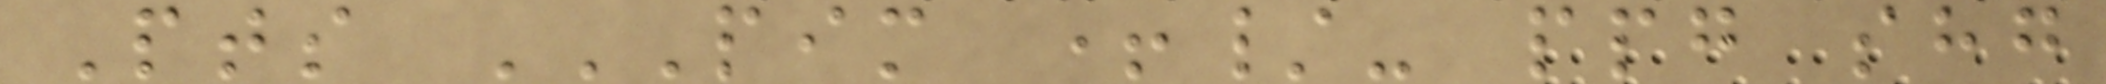Pts PIM +/- PPG SHG
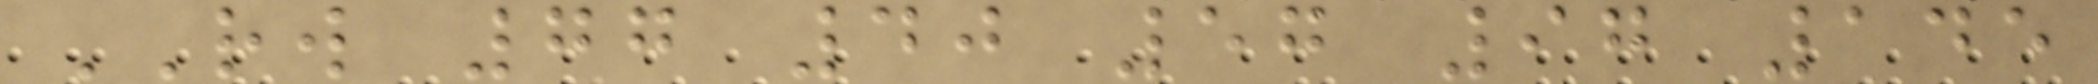RW 77 40 57 97 145
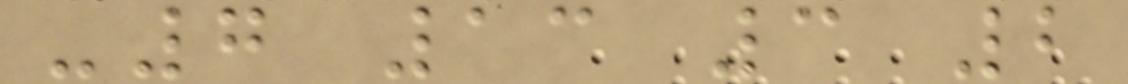-7 13 3 2
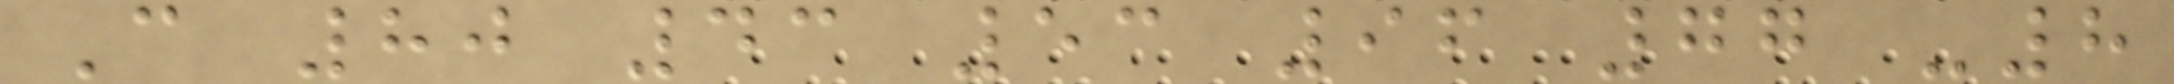C 80 43 53 96 77 -8
